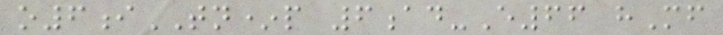o6iTN*p 6ad-E66 hMf
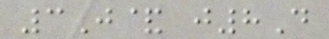3J& j8D
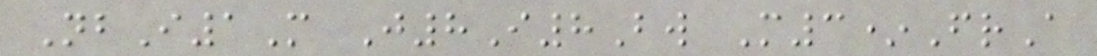NbI1M J8I8Bw M3*FrA
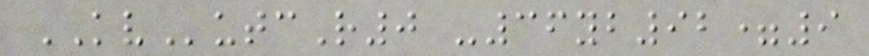KVutcR0 -36yb92=9
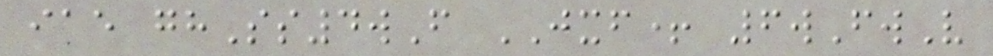iae ghSs4wF JXF+ 6wFwV
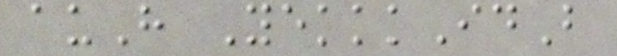auH YekkkIdB
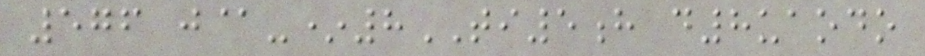576 j@-*8TI5h d8uaodo
